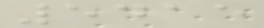5415
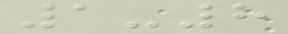1-8
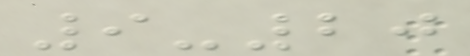9-20
